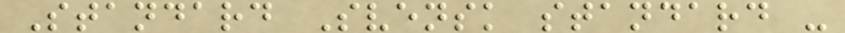Standard Svensk standard -
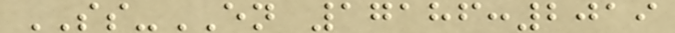SS-EN 17186:2019
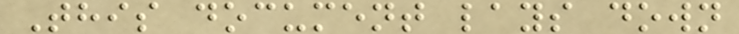This document lays down
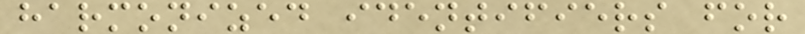harmonized identifiers for
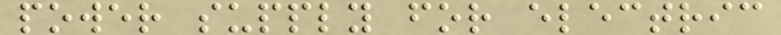power supply for electric
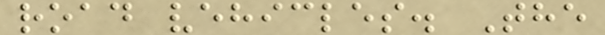road vehicles. The
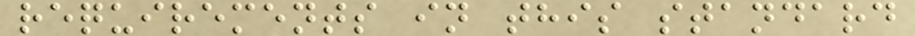requirements in this standard
